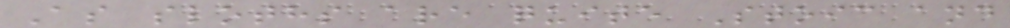As sloths are quite Stoic and
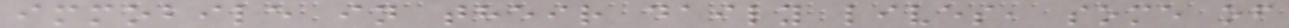immobile in their daily lives, some of
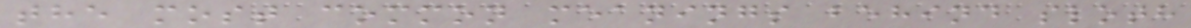the most common meanings behind sloth
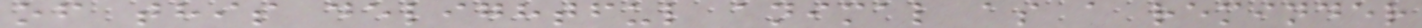of this delightful animal as a reminder
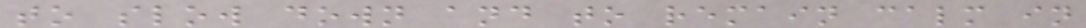to slow down and to remain calm in
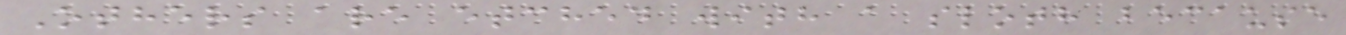Others are etched with a sloth because
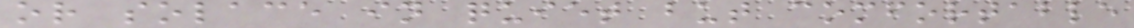or solace in quiet but comfortable
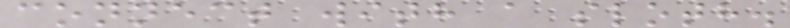connect with a sloth.
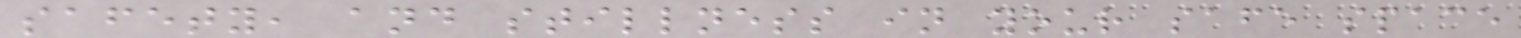safety, and stillness in your safe space
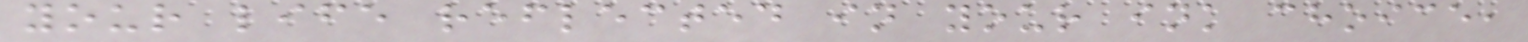your life reflected in your ink choice,
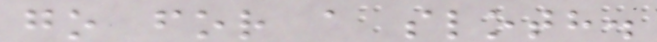go for a sloth.
